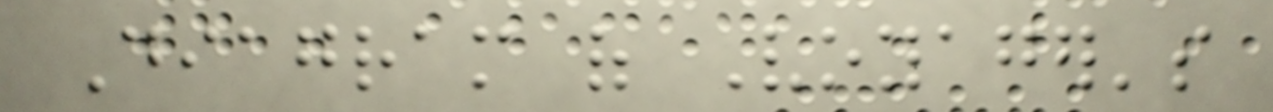Diagram of Voyager's
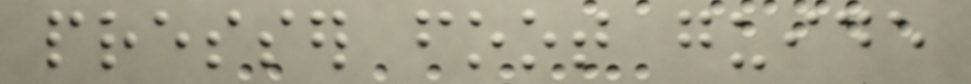presser foot guide
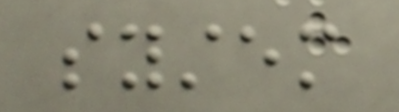system
